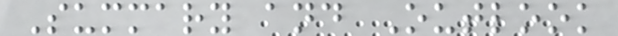Summary and Outlook
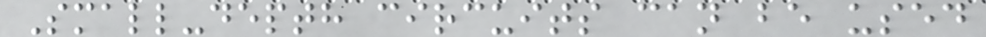Small-depth circuits can be used
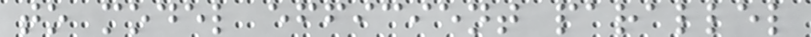to model efficient parallel
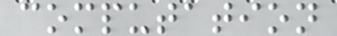computation
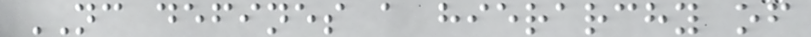NC defines a hierarchy of
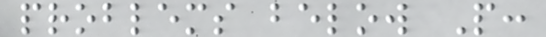problems below P:
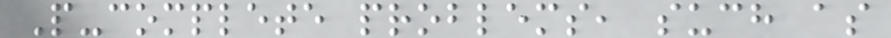P-complete problems, such as
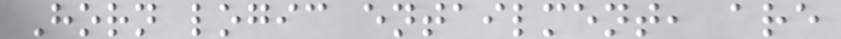Horn logic entailment, are
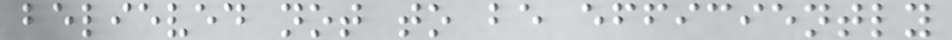believed not to be efficiently
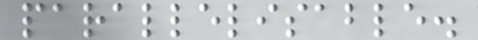parallelisable.
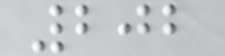202
